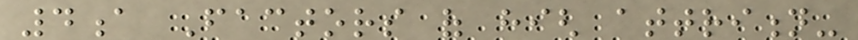4a Factors of high attrition-
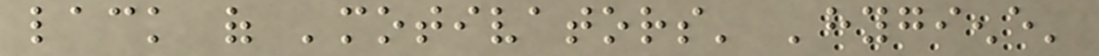lack of 'motivators' 'hygiene'
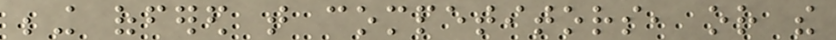being offered that competitors, or the
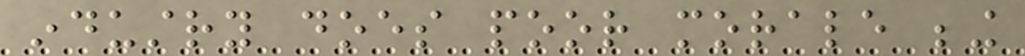industry does poor morale being
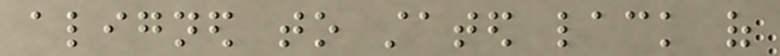aligned to stated lack of
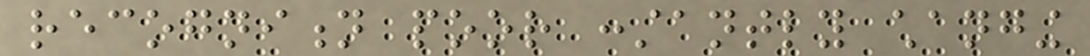recognition poor constantly changing
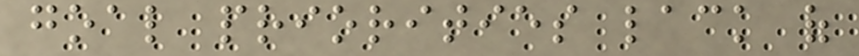goal priorities lack of
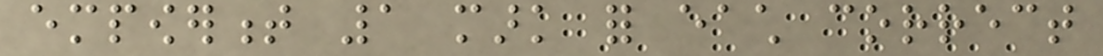empowerment 1 mark for each correct
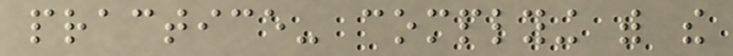practice- complying with the
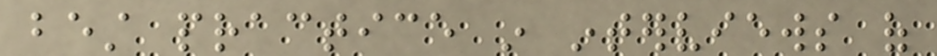best practice in interviews of
